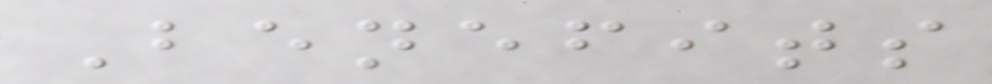Benefits
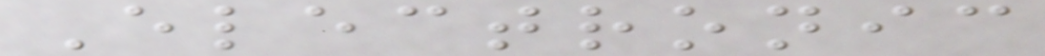Electronic
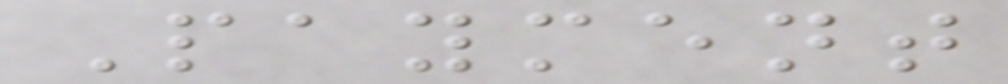Payment
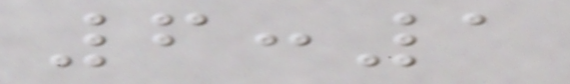6:1
